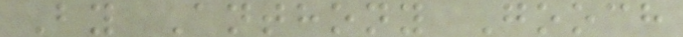By Anthony Gooch
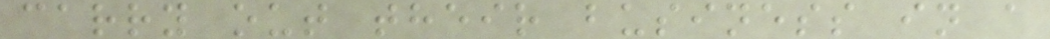carry out their business in a
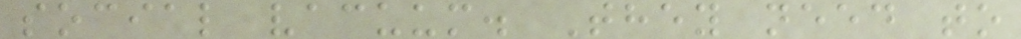social vacuum. They need to
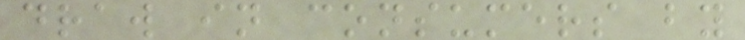draw in consumers by
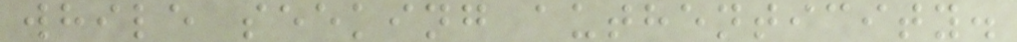while seeking authenticity.
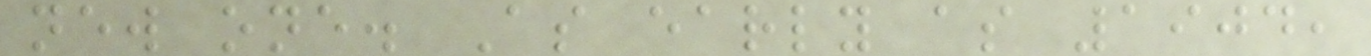new one. As early as 1904,
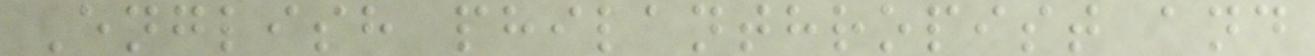English philanthropist and
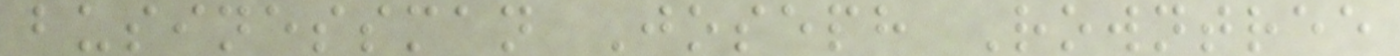businessman Joseph Rowntree
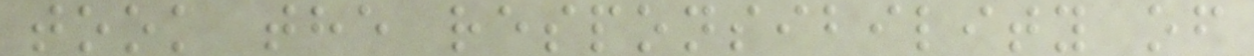took the responsibility of
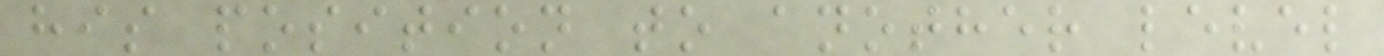his position to another level
